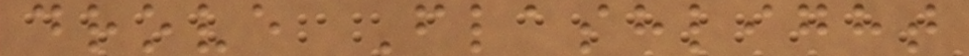drove Flashlight
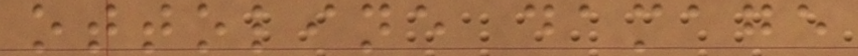ottoline damage
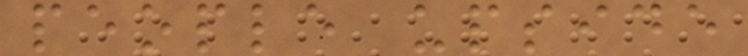people upside
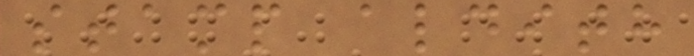stamp aldith
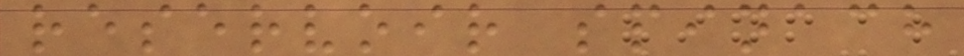reservoir spinach
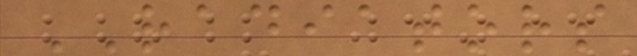RADIATORS
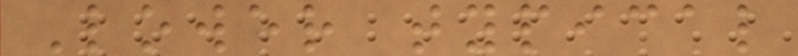Lower typical
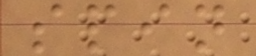spin
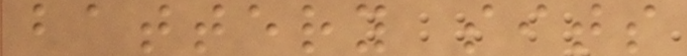battery sits
